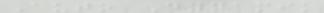Auto Dynamik
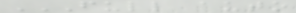FULL AUTO
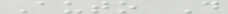Auto D
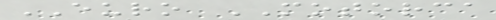EURO MOTORCA
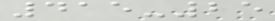415-25
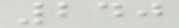240
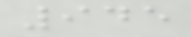945
